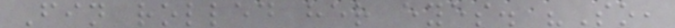Fin rolled her eyes. "So,
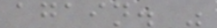again. "
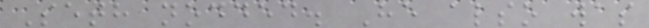Seth nodded. He also was
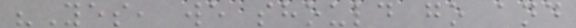"Yes, we should go and
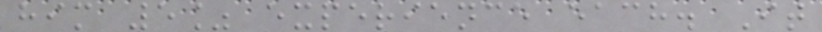him 5% experience each. It
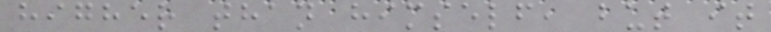higher than himself, but it
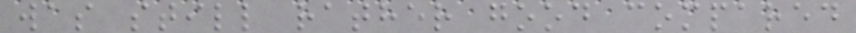was still rather good compared
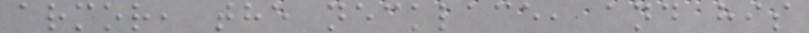armor, the necklace, and his
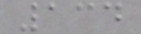134
